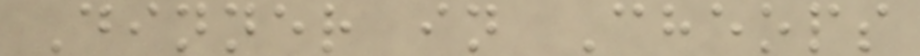Dinner in Cheops
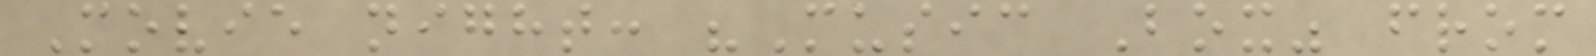Movie night: "Music Box" from
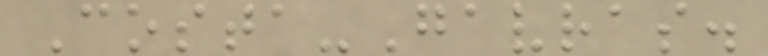Costa-Gavras.
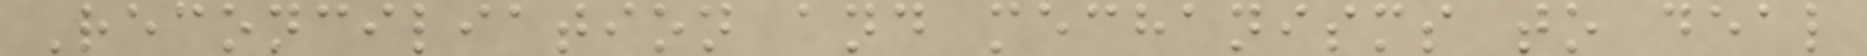Reconciliation and mechanisms to deal
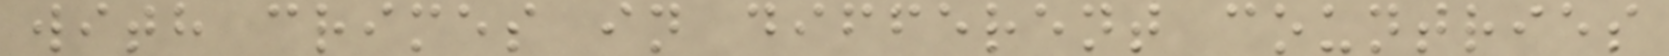with crimes in different countries
